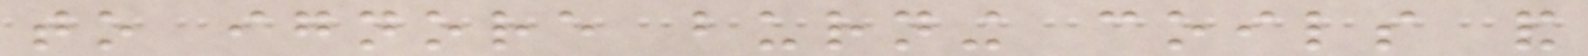to ignore burning coils and
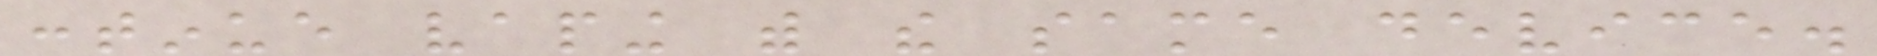continue vaping with the same device.
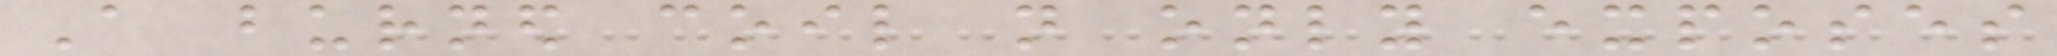A burned coil not only exposes
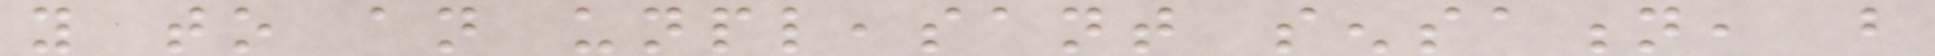you to an unpleasant sensation, but
